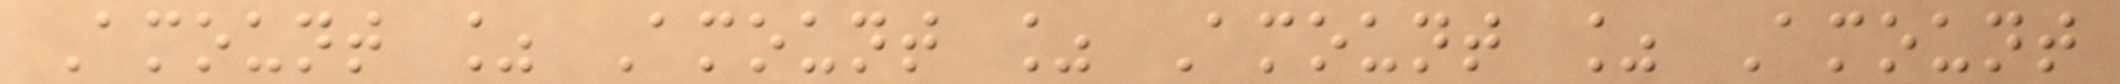Amount % Amount % Amount % Amount
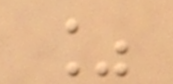%
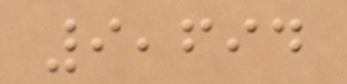9,694
